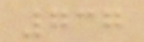737
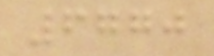6770
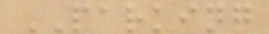PARKING
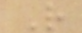R
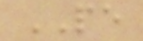PE
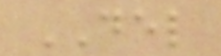DEL
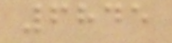6845
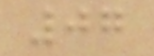07
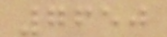7650
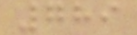789
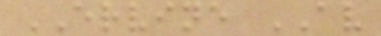ERVINE AV
